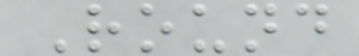Round
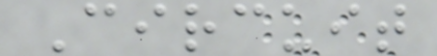Circuit
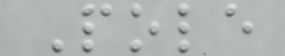Pole
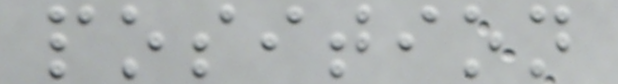position
